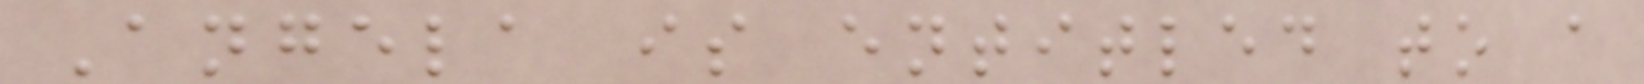Angela is entitled to a
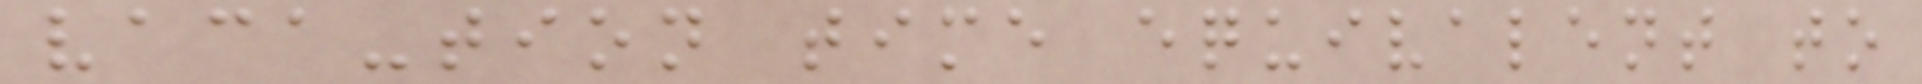vaca-tion time equivalent to
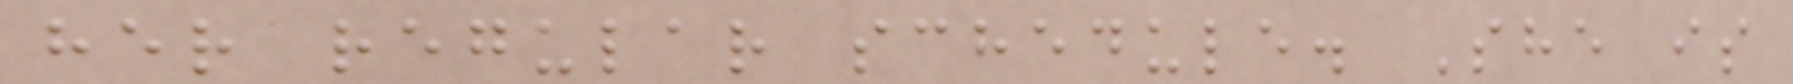her regular schedule. She is
